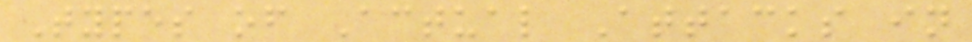Types of Actual Attacks in
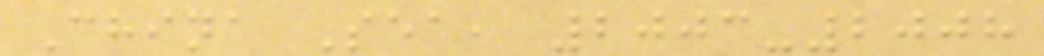China Sea, 2003-2008
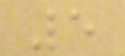5
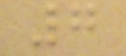7
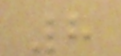8
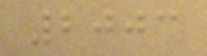2003
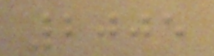2005
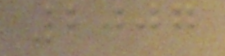2007
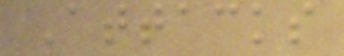Attacks
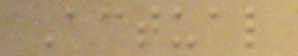Actual
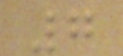7
